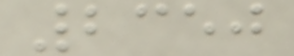2350
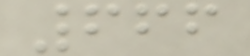666
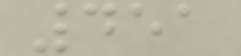451
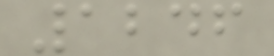1246
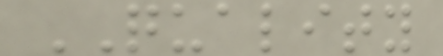QUALITY
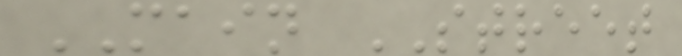MAIN STREET
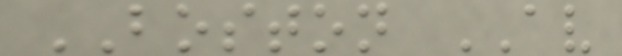BOSTON AV
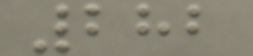282
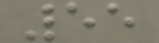55
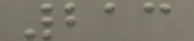213
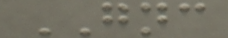GNC
